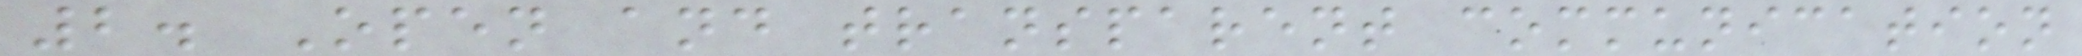2. Open and transparent communication
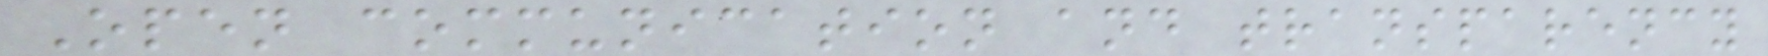Open communication and transparency
